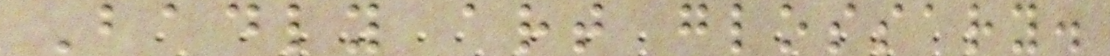Badly art glossary.
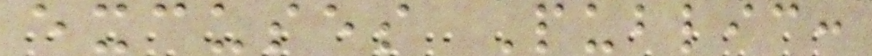excuses Public:
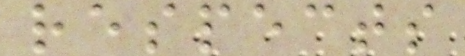respects
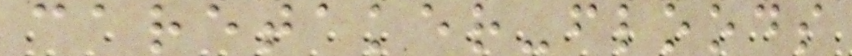caretaker-floods
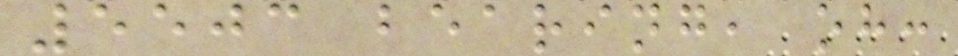5503 bearing, oh:
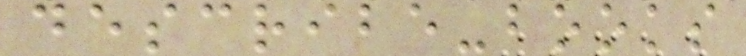describe-books
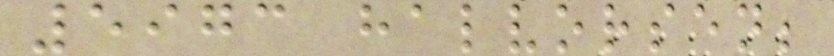5973 halvorsen;
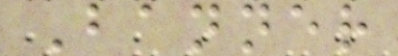Banner
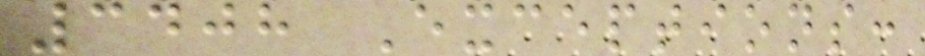3408 Exceptions:
